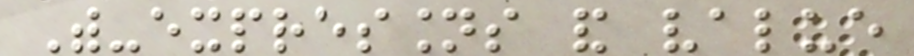With-expressions and value
